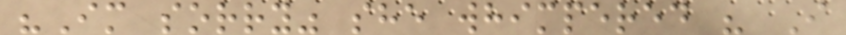"Im sorry" she whimpered " I
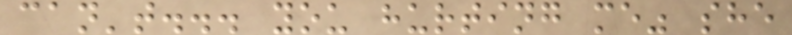can't... you hurting me" she
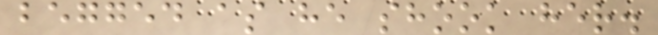begged as he shook her.
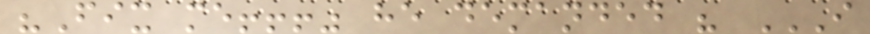"Fix me!!!" he demanded " I
